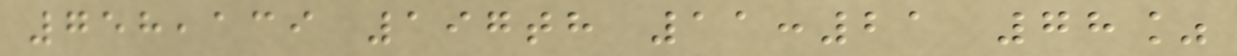758,139 197th 11:21 78%
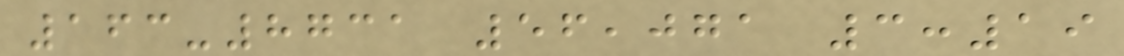163-8731 56,071 3:19
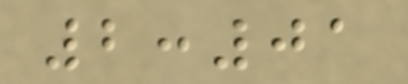2:01
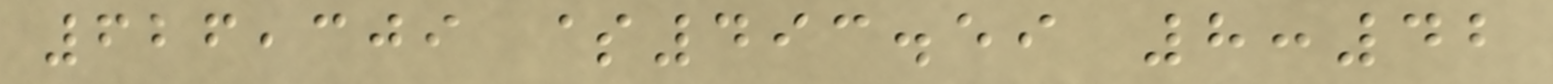626,309 $493.59 8:42
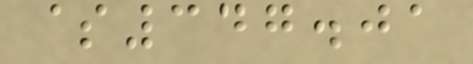$347.01
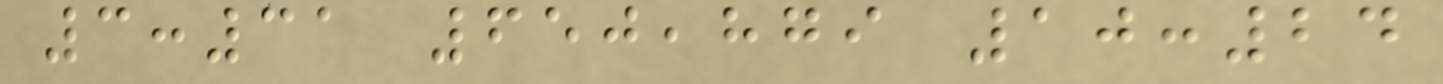3:31 650,879 10:24
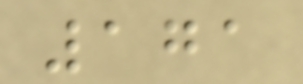171
